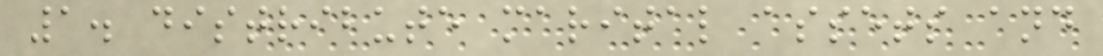1. distribute marital assets and
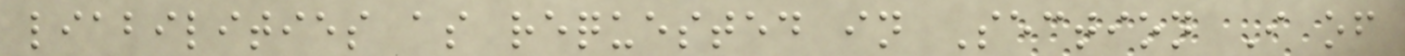liabilities as requested in Section I of
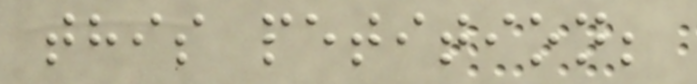this petition;
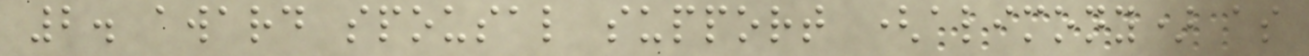2. award spousal support (alimony) as
